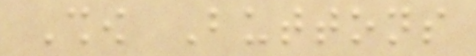Show Buttons
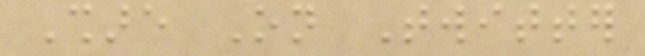Share On Twitter
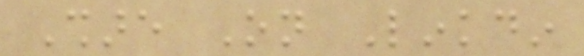Share On Linkdin
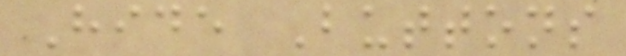Hide Buttons
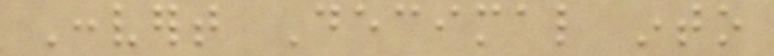Convert Decimal into
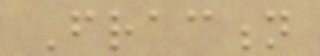Fraction
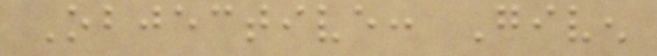Objective: Given
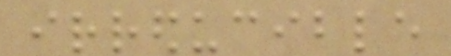irreducible
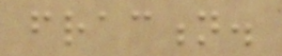fraction.
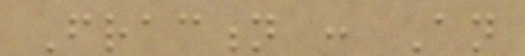Fraction : An
